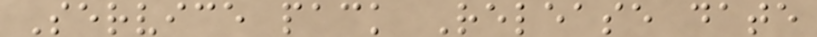Service pack Release date
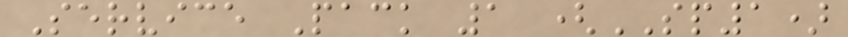Service Pack 1 (SP1)
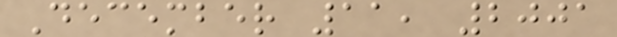December 11, 2001
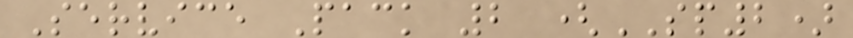Service Pack 2 (SP2)
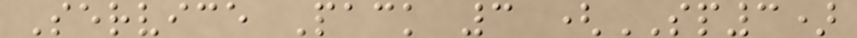Service Pack 3 (SP3)
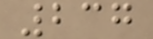237
